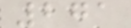271
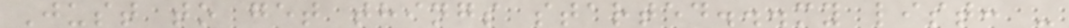Just to get things started...my list: -
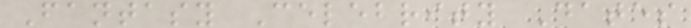Fantasy Celebrity Dates
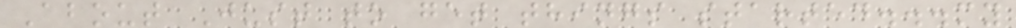About Just to get things started...my
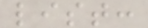list:
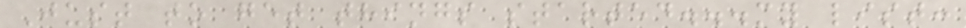Just to get things started...my list:
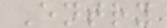Entry
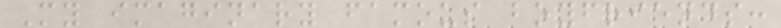My imaginary famous boyfriends:
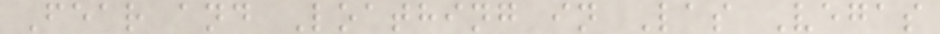Fear and Loathing in Las Vegas
